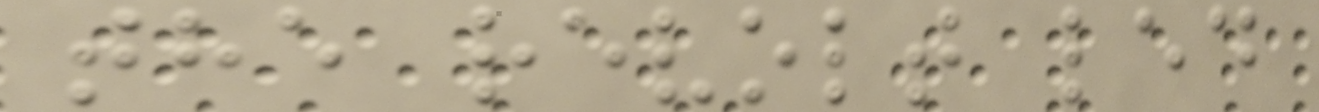the revolt led
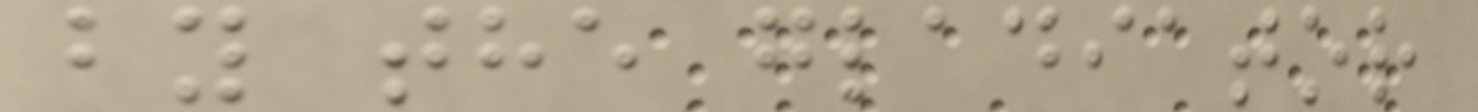by the gladiator
